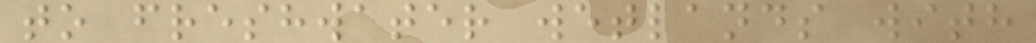to freshwater wetlands with
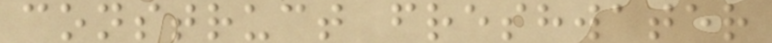construct freshwater
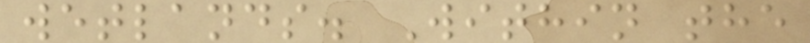wetlands. Within the
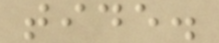tide.
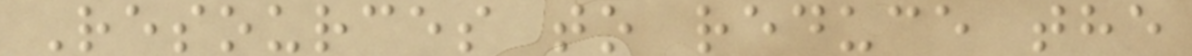Resources to reduce the
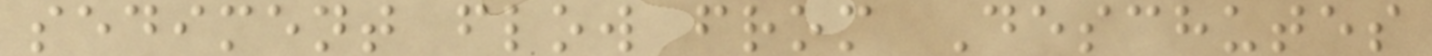sediment flow from Deschutes
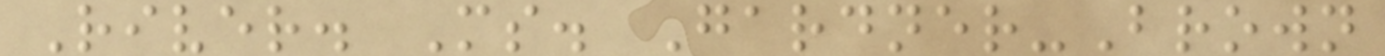River. Ms. Gardner-Brown
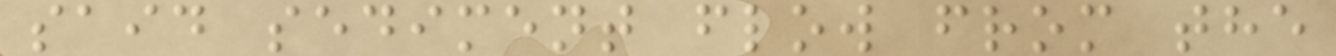said sediment flow from the
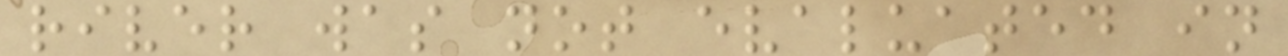river was not evaluated in
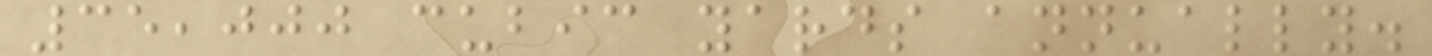35,000 cubic yards annually.
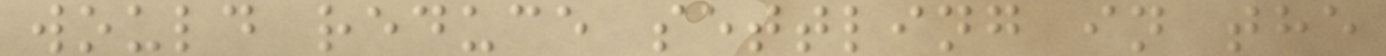would reduce settling in the
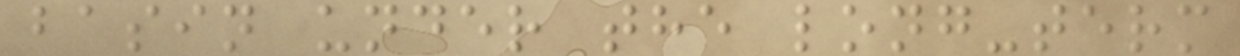basin under the long-term
